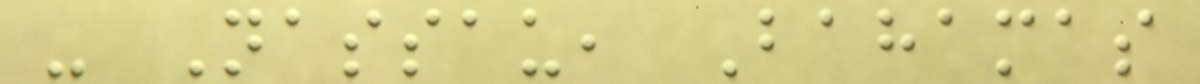- Nassau, Bahamas
